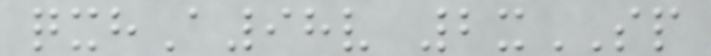qxhA98v 2xSP
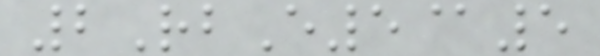2RbE5@5
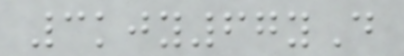3kjy67yD
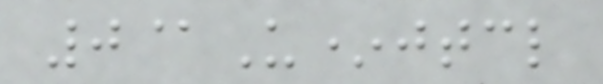0@U*jtcl
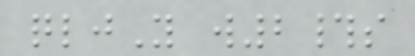qljY w2#s
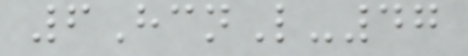6HcnL-47
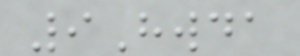9Hwda
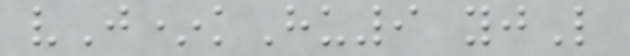vJ*kHu9 yjL
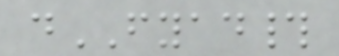dFYAD#
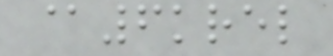@6krel
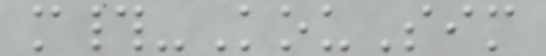m#-KouSim
